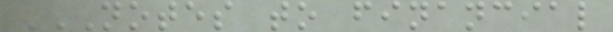NOTES TO FINANCIAL
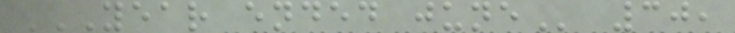YEAR ENDED JUNE 30,
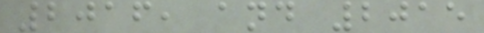2016, and 2015
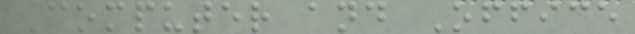Computer and Office
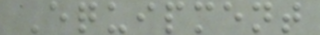Equipment
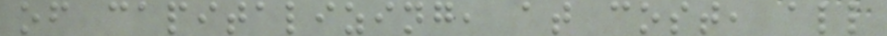of capitalizing, at cost, all
